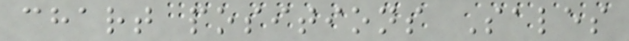chart positions Sales
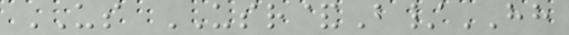US USR&B/HH
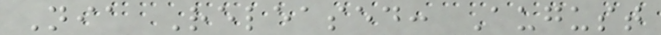Nia Released: August
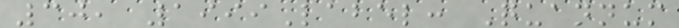30, 1999Label: Quannum
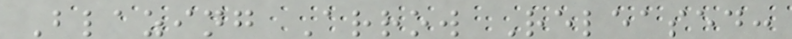Blazing Arrow Released:
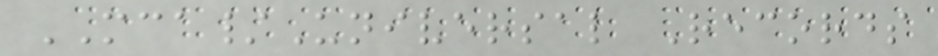MCA/Universal Records
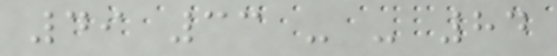49 33 - - 84
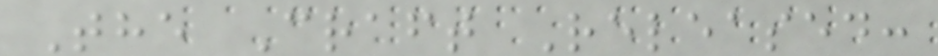The Craft Released:
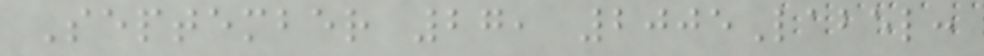September 27, 2005Label:
